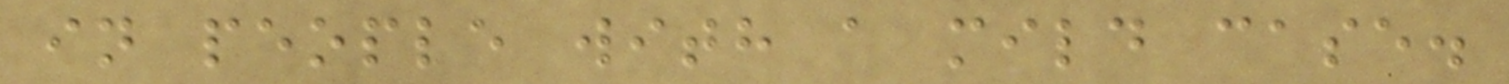in people with a mild case.
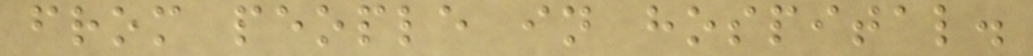from people in hospital.
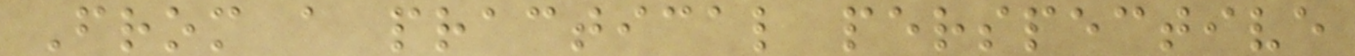From a practical perspective
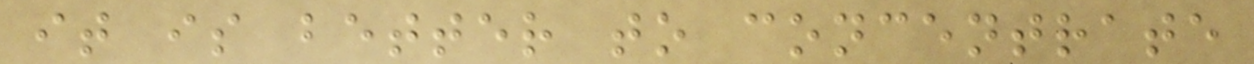it is better to concentrate
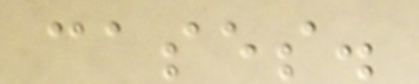cases.
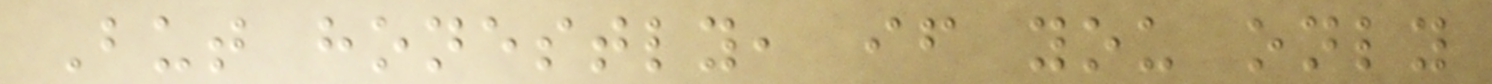But honestly, if you only
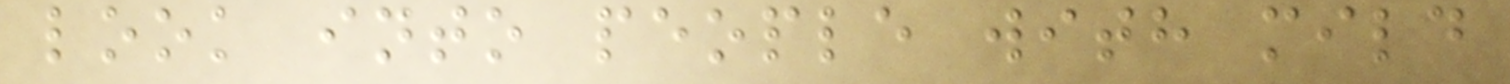look into people with mild
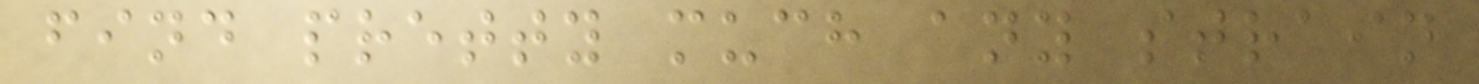find pretty much any strain
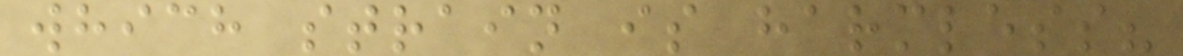which strain is harmless?
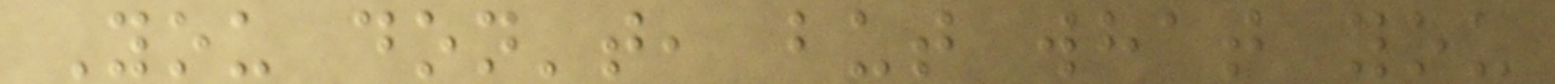You don't, but what you
